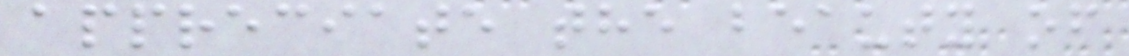appreciate the beauty of
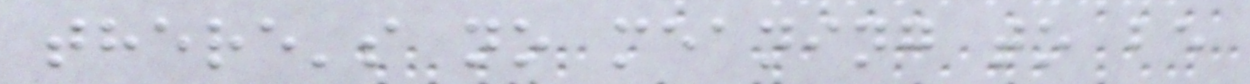there's no meaning to be
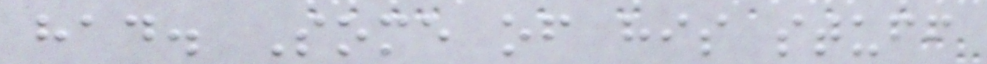had. Some of his stuff
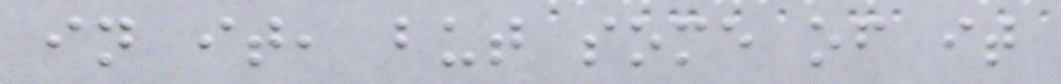in it, but some of it
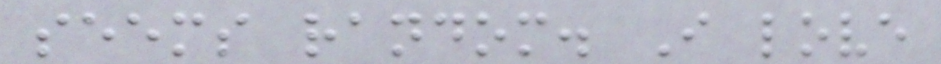seems random. I love
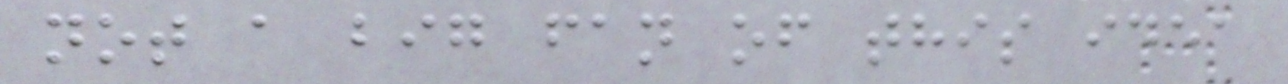not a big fan of this idea
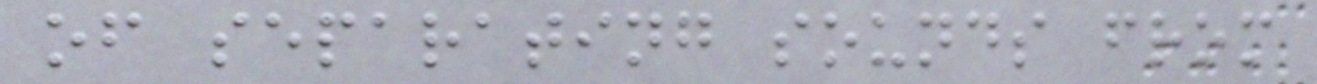of separating sounds from
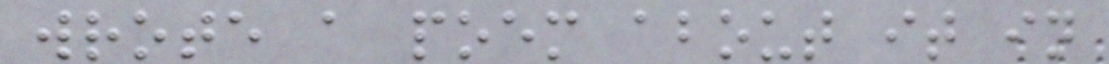wrote a poem about it in
